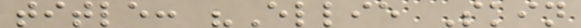title: "Ellie Skin
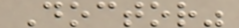Doctor"
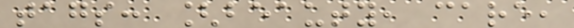tags: [beauty, care,
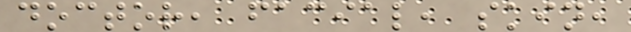doctor, facial, skin,
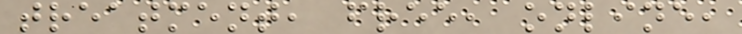treatment, free, online,
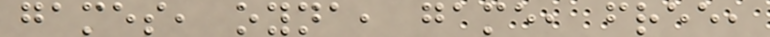games, oyna, game, free,
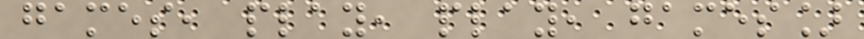games, play, play, games]
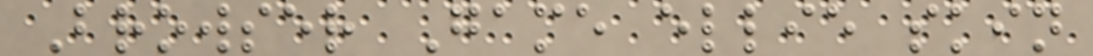Browser Game ellie skin
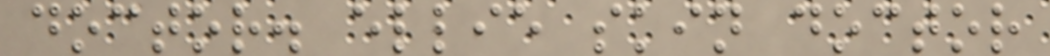doctor. ellie skin doctor
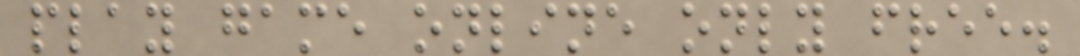play game online only free.
